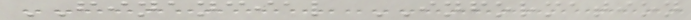FINANCIAL INFORMATION
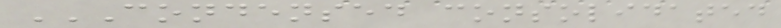CONDENSED CONSOLIDATED
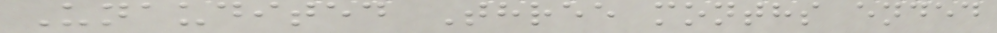Unaudited Three months ended
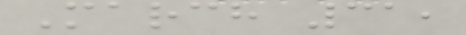March 31,
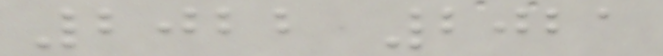2022 2021
